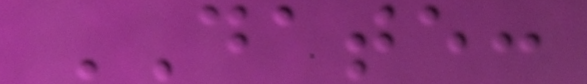DATE:
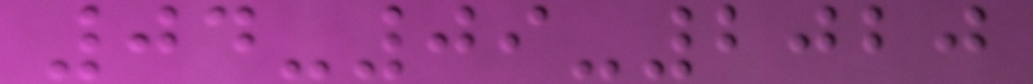04-09-2020
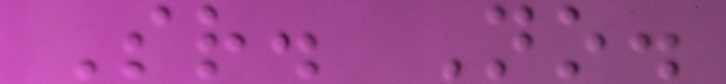Sr. No.
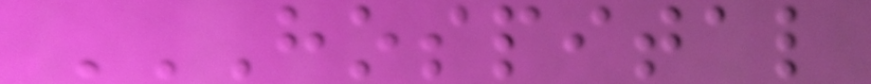HOSPITAL
